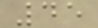45
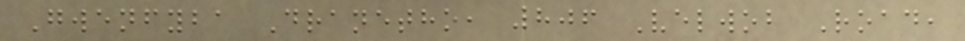Gwenfyba Dranetho, 806 Velwob Road,
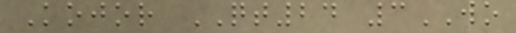Kojor QT24 3WO
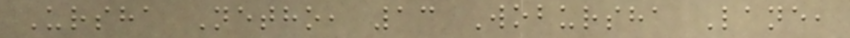Ursha Netho, 13 Wobursha Lane,
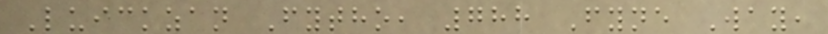Luickzan Fytho, 788 Fyne Way,
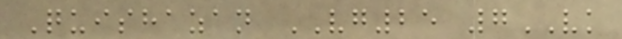Quishazan VG25 7VK
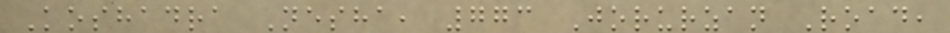Koshadra Nesha, 773 Jorurzan Road,
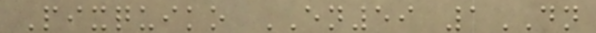Pixquiko EN59 1DN
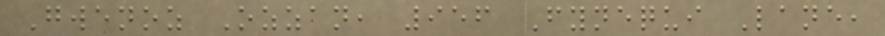Gwenoz Ozzan, 956 Fynequi Lane,
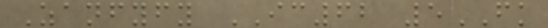Zanfyfy IC62 5FK
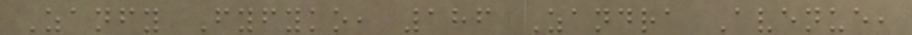Zanfy Fyfyko, 186 Zandra Avenue,
